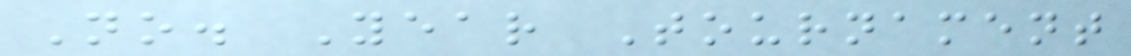No. Year Tournament
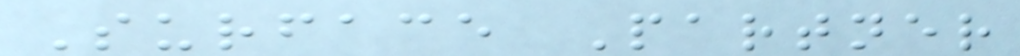Surface Partner
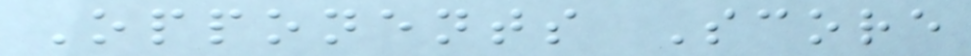Opponents Score
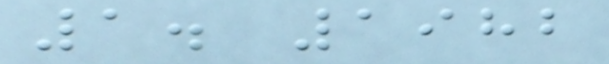1. 1982
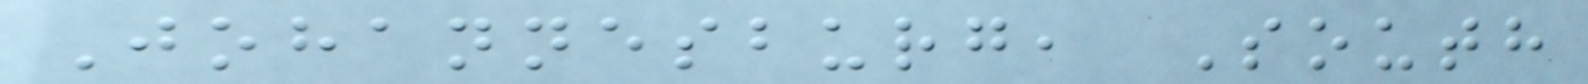Johannesburg, South
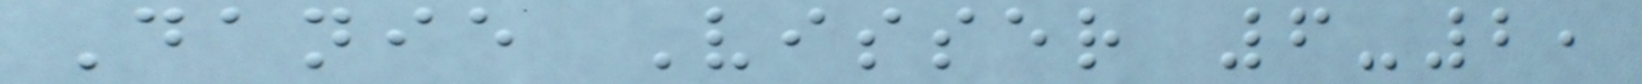Danie Visser 6-2,
